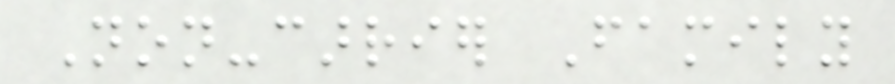Non-carrier Family
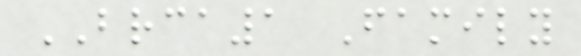BRCA1 Family
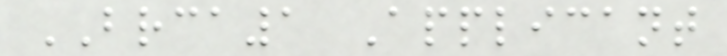BRCA1 Applicant
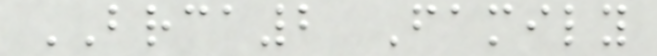BRCA2 Family
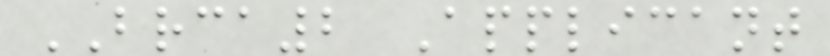BRCA2 Applicant
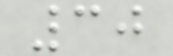30
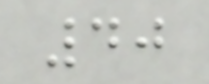40
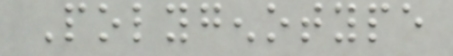Polygenotype
